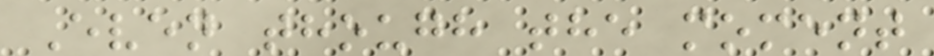Even though the moment
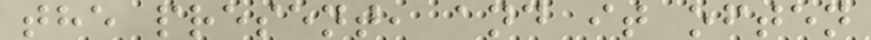the present, and it often
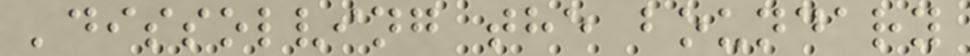'dissolving the boundary
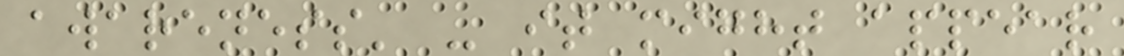awareness' - it might appear
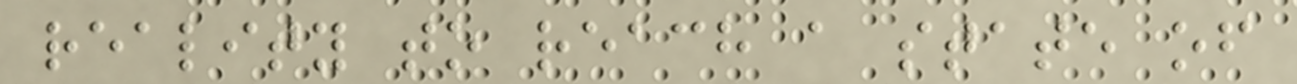reality to reach a state of
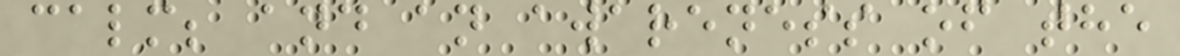calm; and an awareness of the
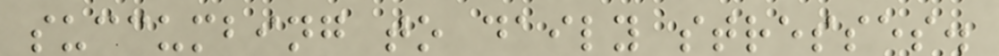succumbing to daily stresses.
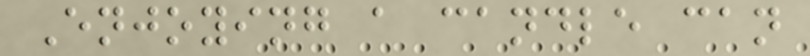Enjoying a candle can
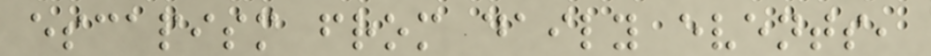escapism from daily events,
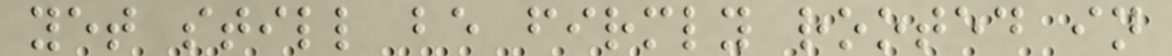yet still be firmly rooted in
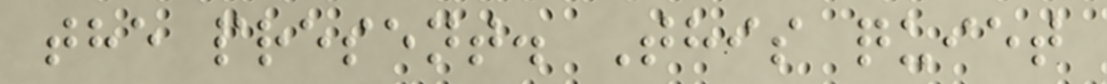the present. This quiet
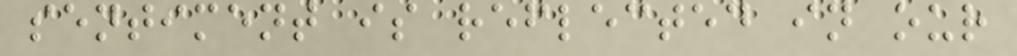sentiment is reflected in our
